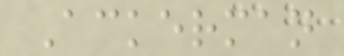Ackerman
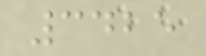3425
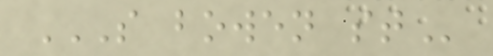S BOWEN ST
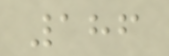186
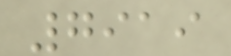7919
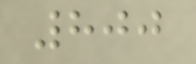800
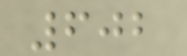602
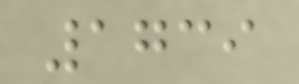1739
